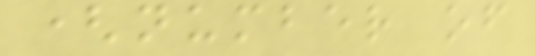(number of
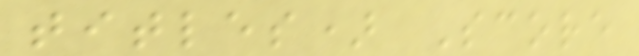titles) Score
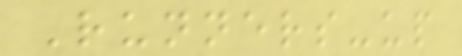Runners-up
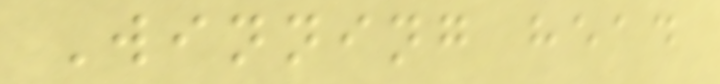Winning head
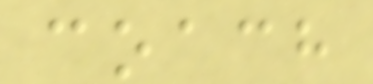coach
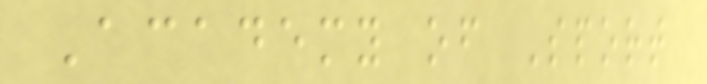Academy of Sport
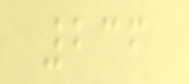236
